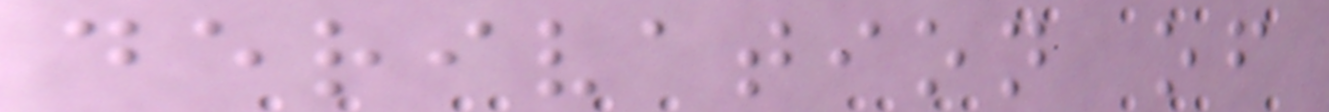derivation of
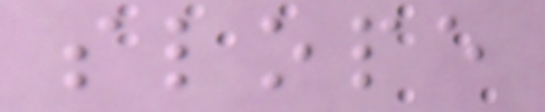slope
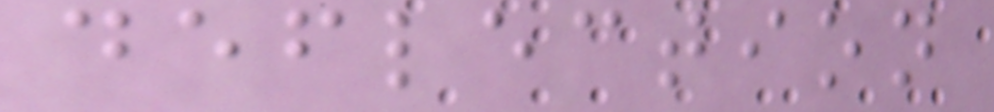deflection
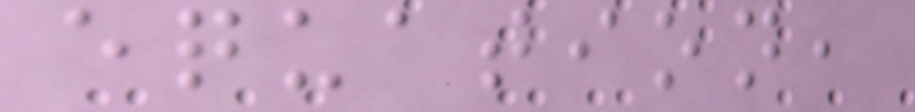equation,
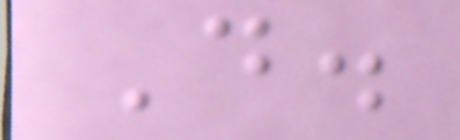D.
